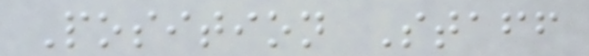Position Staff
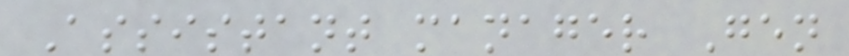Assistant manager Gen
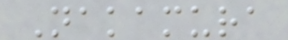Nakamura
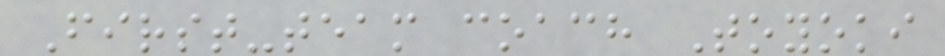First-team coach Toyoki
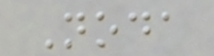Noda
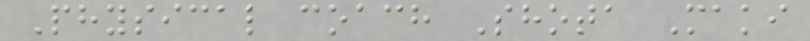Physical coach Shota Maki
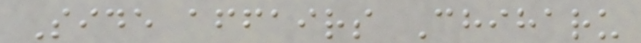Side affairs Chiharu
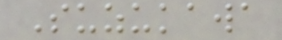Suzukawa
